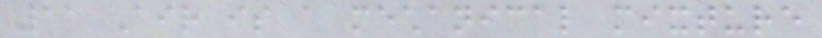11 Air is a mechanical mixture
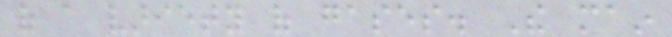of a variety of gases. The main
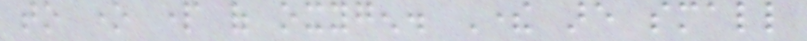to one part of oxygen. There are small
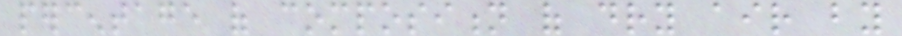percentage of composition of dry air by
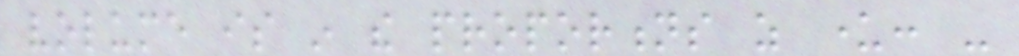volume is in the proportions as under: -
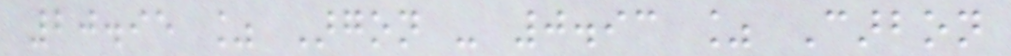20.95 % Argon - 0.93 % Carbon
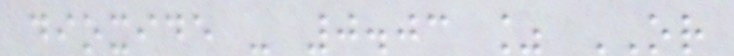dioxide - 0.03 % OR
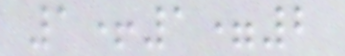1+1=2
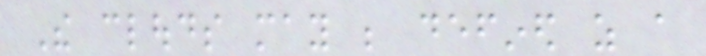The clouds may be defined as a
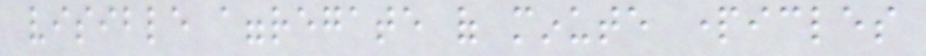visible aggregate of minute particles
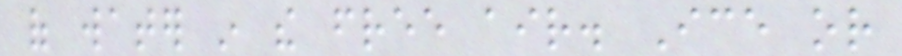of water in the free air. Ice or
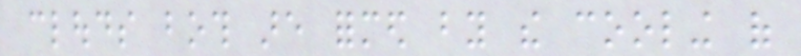clouds both are formed by the cooling of
